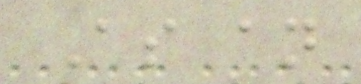As an
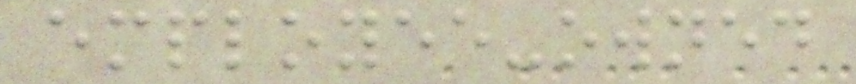employee-owned
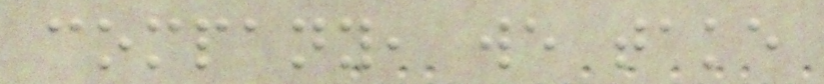company, we take
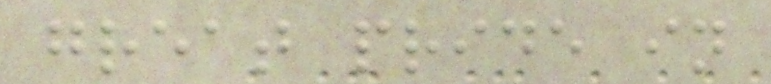great pride in
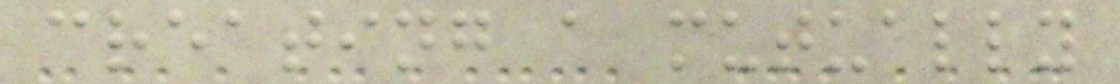creating a mutually
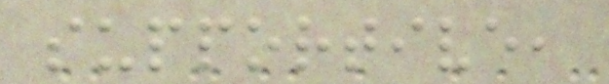supportive,
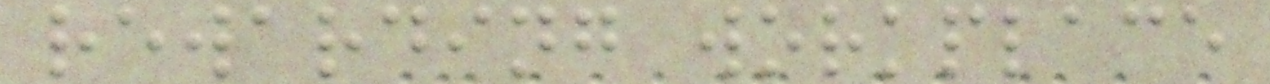rewarding workplace
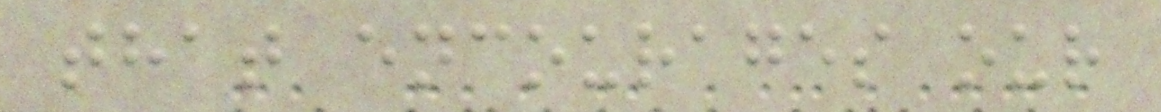that encourages our
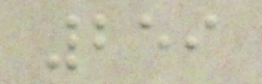259
